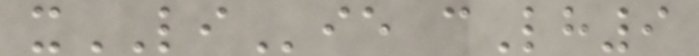xLIie cLh9
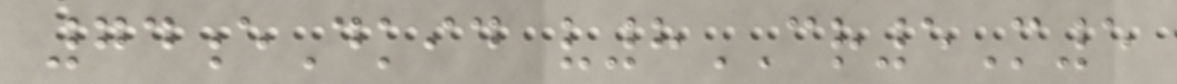74eDkid v8CR5M5
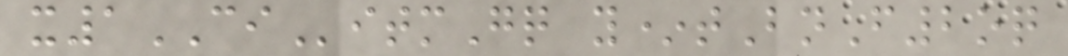x1CIitmGq y*tBnF2oq
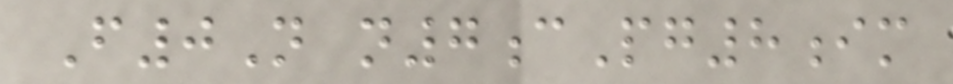F0N n7cPg8im
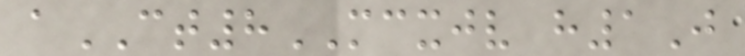aCT8MCXJV h1J
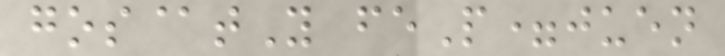gos@tY feP=juen
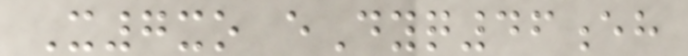X7xo eDyq46eh
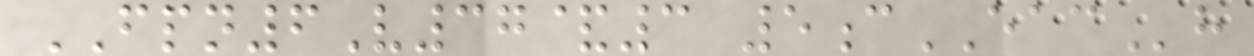FPN6V37&3 5cEACh
